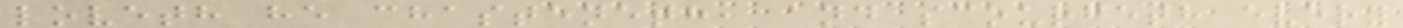loveth he chasteneth, and scourgeth every
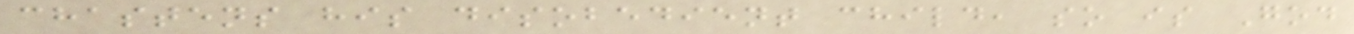chastens his disobedient child, so is God
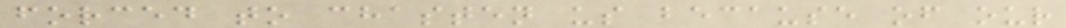forced to chasten us because of our
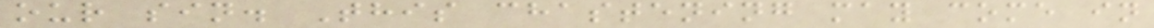our sin. This chastening may come in
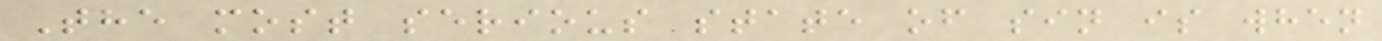The most serious state of sin is when
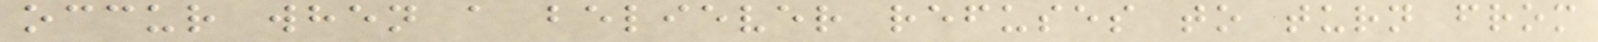occur when a believer refuses to turn from
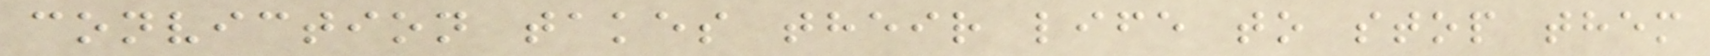conviction takes their life to stop them
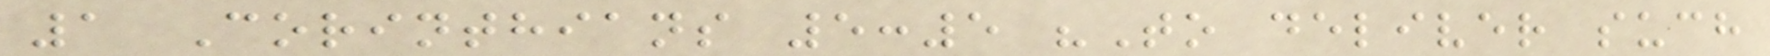1 Corinthians 5:5 "To deliver such
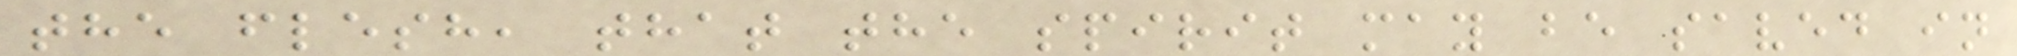the flesh, that the spirit may be saved in
